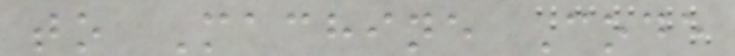to Machine Code
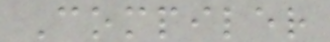Compiler
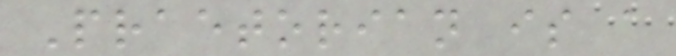Praetorian is a
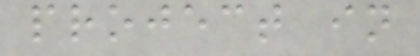project in
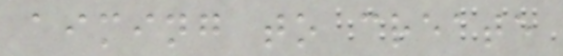aiming to create
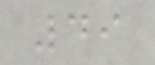49
